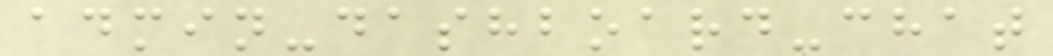admin-dashboard-chat
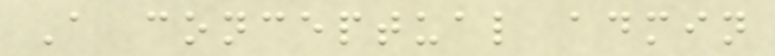A conceptual admin
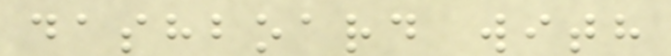dashboard with
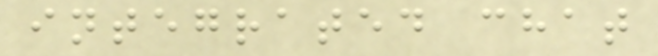integrated chat
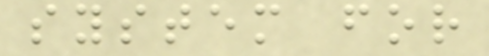system for
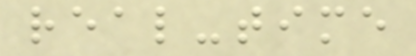real-time
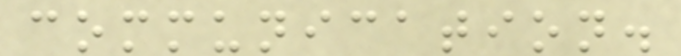communication.
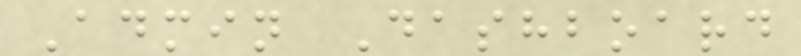Admin Dashboard
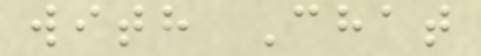with Chat
